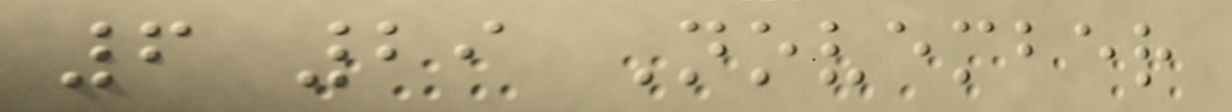6 29 November
